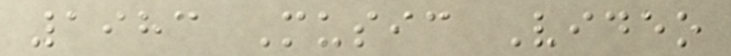1983 Music Video
